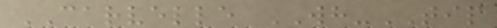CARVELLE WH-TIP
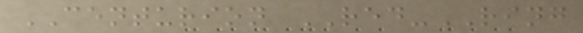CENTURION RED-RING
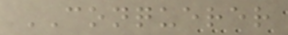CONQUERER
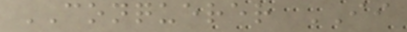CONQUERER II
